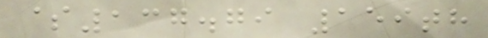$137.79 159th
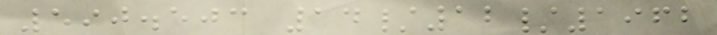590.503 14/12/1962
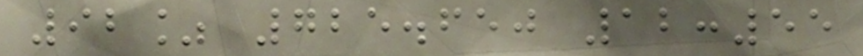92% 725.650 12:55
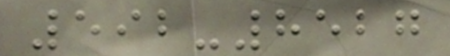592-8527
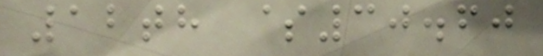12th $30.60
